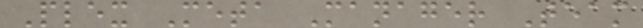Plex Meta Manager Team
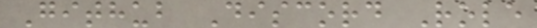Github Discord Role
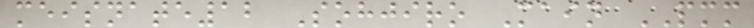meisnate12 Sohjiro Main PMM
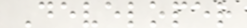Developer
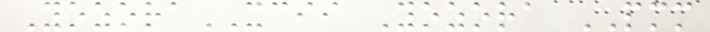YozoraXCII Yozora PMM
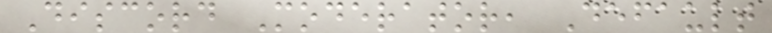Discord Moderator, Default
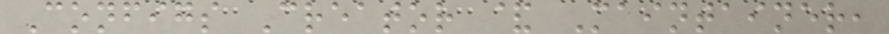Configs Creator & Maintainer,
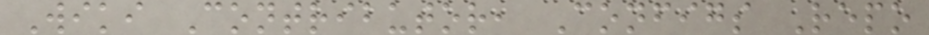Wiki Contributor, Configs Repo
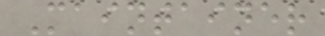Maintainer
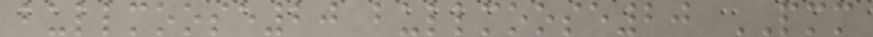bullmoose20 bullmoose20 PMM
